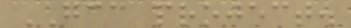GCC project.
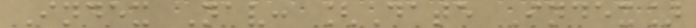Index Nav: [Date Index]
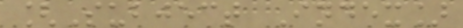[Subject Index]
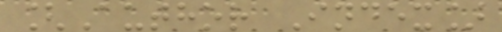[Author Index]
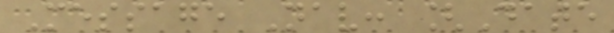Message Nav: [Date
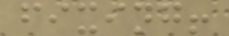fixing!
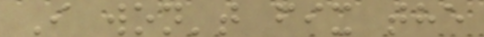I won't fix the
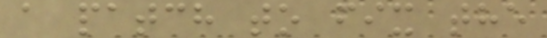a patch to fix the
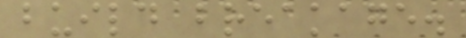build breakage.
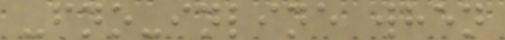-fno-inline when
